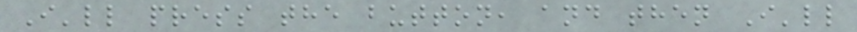I'll press the button, and then I'll
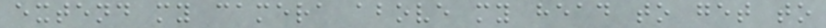extend my camera above my head to get to
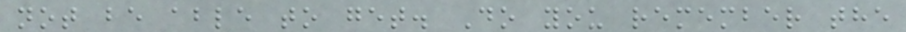not be able to get. Do you remember the
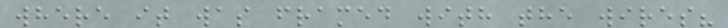where it was framed with the wires?
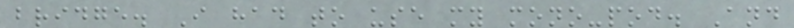bridge. I had to use my mono-pod. And
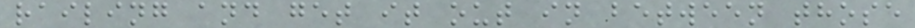railing and get it out in between those
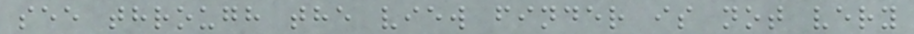see through the view finder is not very
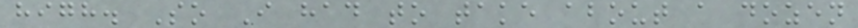high. So I had to take about a dozen
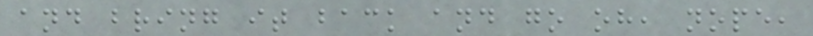and bring it back and go oh, nope,
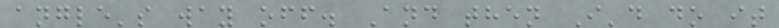angle's way off. And then I'd do it
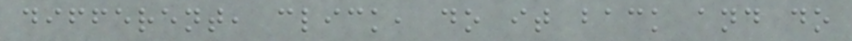different, click, do it back and do
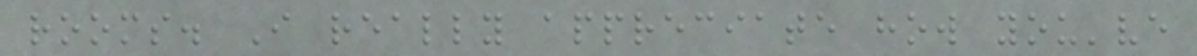rooms. I really appreciate how you've
